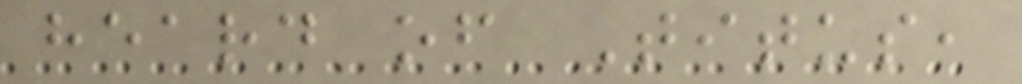heard of Titus,
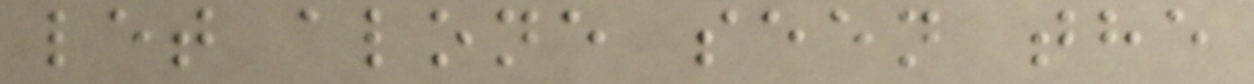let alone seen the
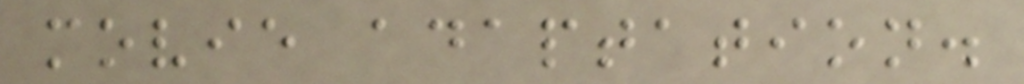movie adaptation.
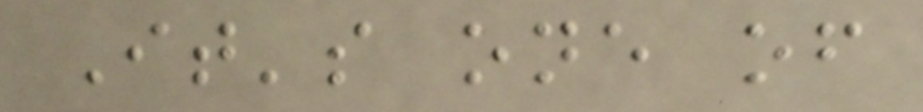It's one of
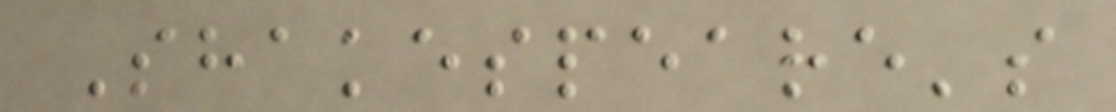Shakespeare's
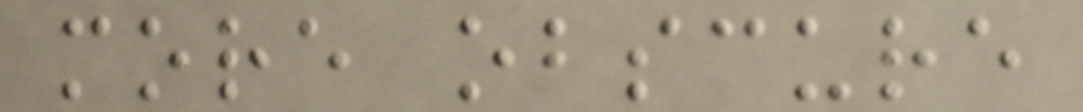more obscure
